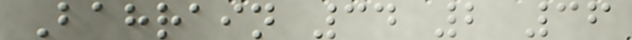Bahrain 34 2 36
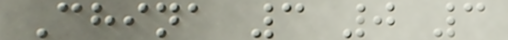China 3 0 3
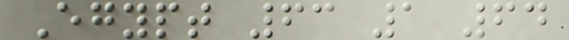Egypt 63 1 64
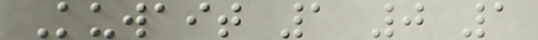Kuwait 1 0 1
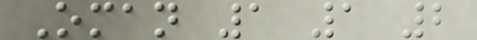Oman 1 1 2
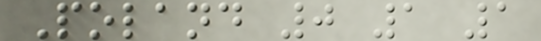Poland 0 1 1
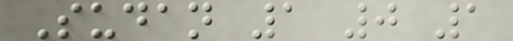Sudan 1 0 1
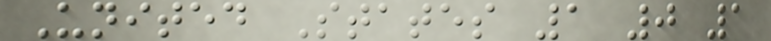United States 1 0 1
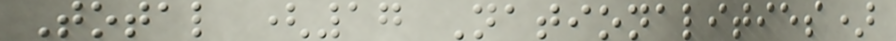Total (17 Nationalities)
